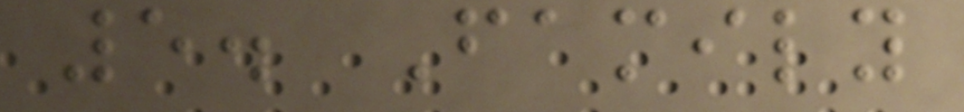5. Family
